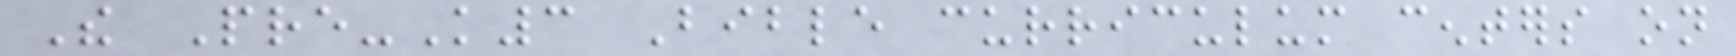The Pre-K3 Bible curriculum centers on
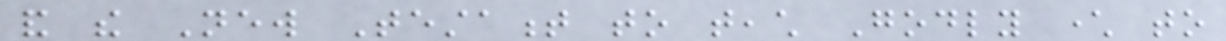and the New Testament to teach Godly character to
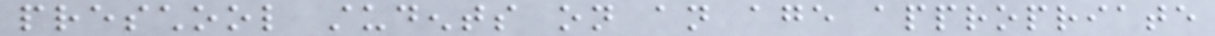preschool students on an age appropriate
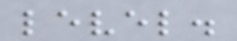level.
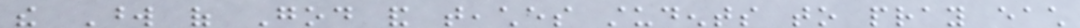the Word of God and teaches students to pray each
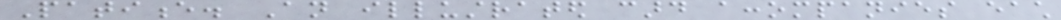Patience. An illustrated card accompanies each
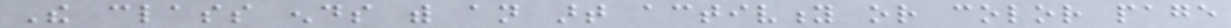The class ends with an art activity or color page
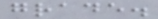grade.
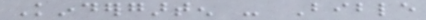Kindergarten - Bible
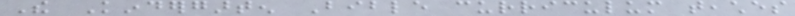The Kindergarten Bible curriculum teaches
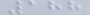188
